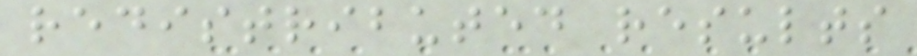redistributed results
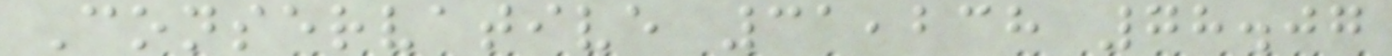Conservative 31,238 78.07
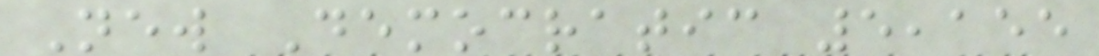New Democratic 5,155
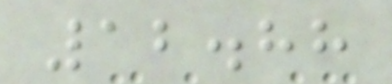12.88
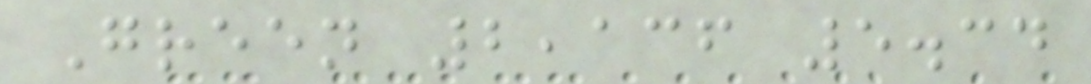Green 2,136 5.34
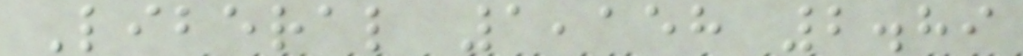Liberal 1,158 2.89
